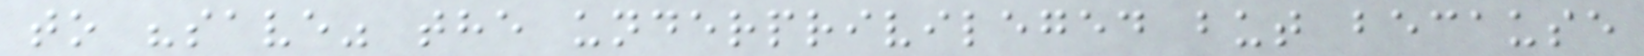to "save" the underprivileged but because
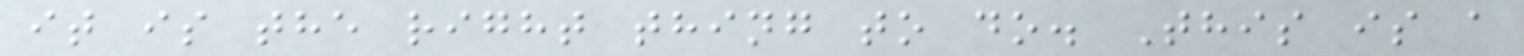it is the right thing to do. This is a
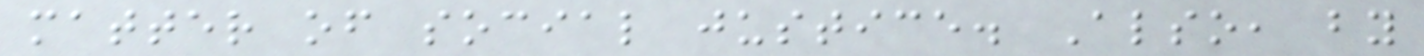matter of social justice. Also, by
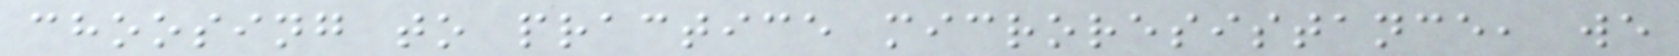choosing to practice microresistance, we
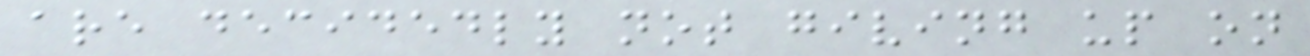are decidedly not giving up on
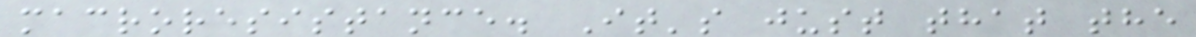macroresistance. It's just that the
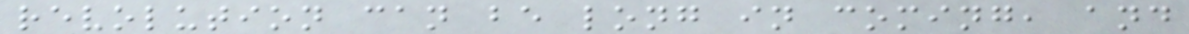revolution can be long in coming, and
